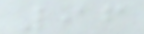96
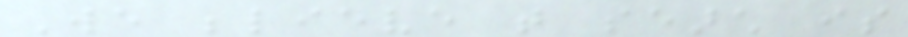We believe that search is
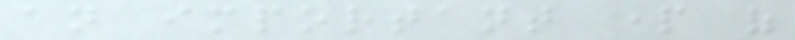an important part of
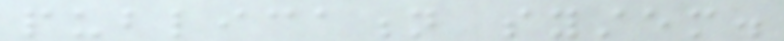publication system.
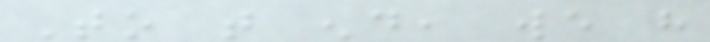To that end, we have
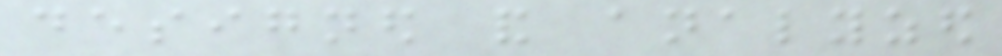designed and analyzed
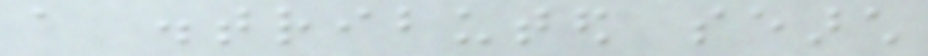a distributed search
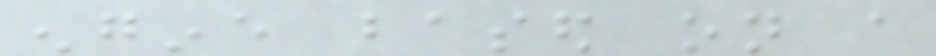engine based on a
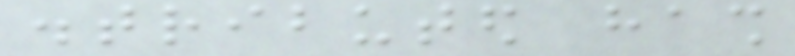distributed hash
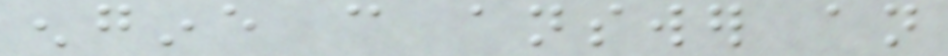engine can answer an
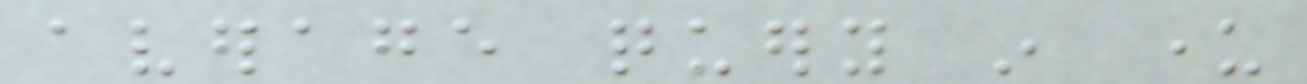average query in under
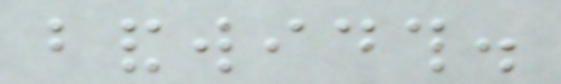bandwidth.
